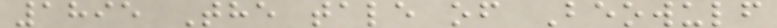1895 The tale of Beowulf
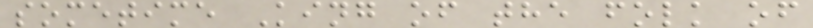sometime King of the folk of
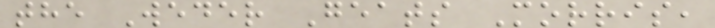the Weder Geats Morris,
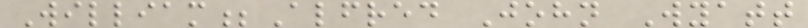William;Alfred John Wyatt
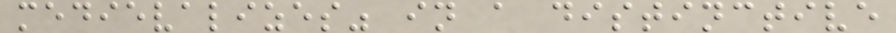medievalizes" in a distinctive
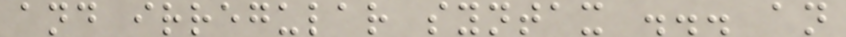and irregular syntax ... an
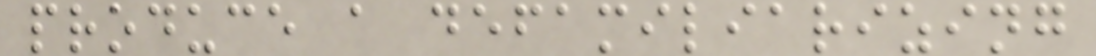produce a defamiliarizing
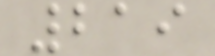219
